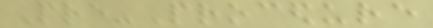Pre-Procedure
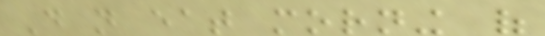Do not eat morning of
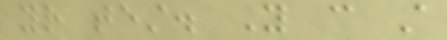your test. You can still
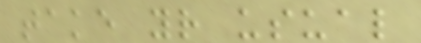take your usual
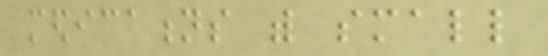medications with small
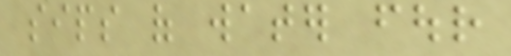sips of water four
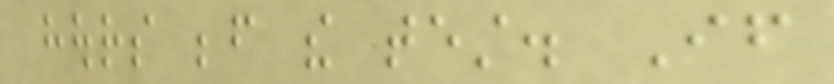hours before the test. If
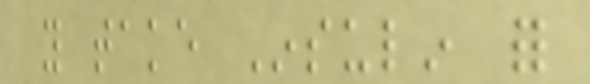you take Insulin for
